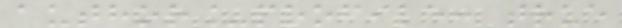author_profile: true
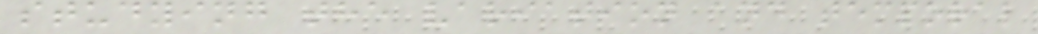studying the variation and temporal
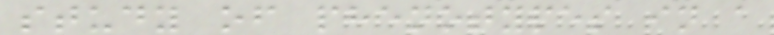study of phenotypes in a
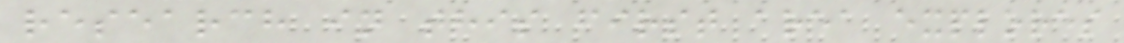research in this first area explores
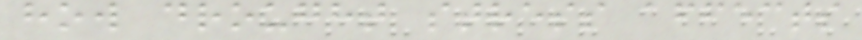how drought stress affects
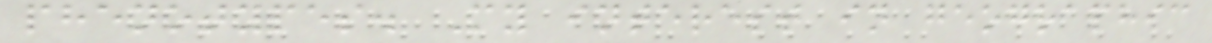phenotypes. My interest in geographic
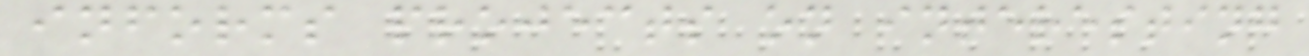informs projects on interesting
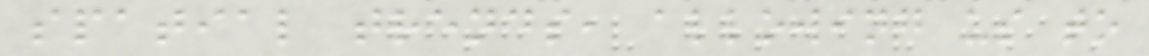spatial trends, allowing us to
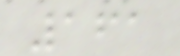161
